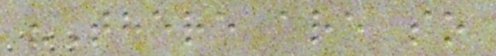"There are so
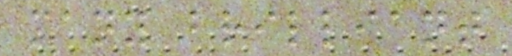many brilliant
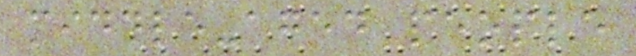middle-aged people
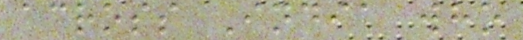across India who
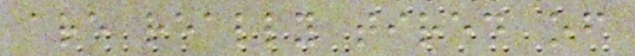are really tired of
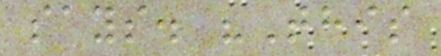says. "This
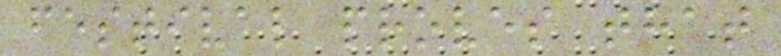festival proves that
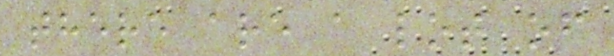there are a lot of
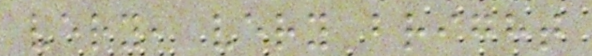very, very bright
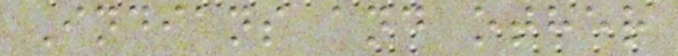Indians and other
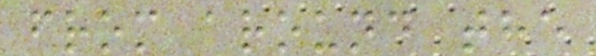from around the
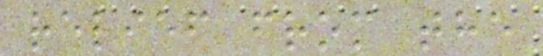relief from the
